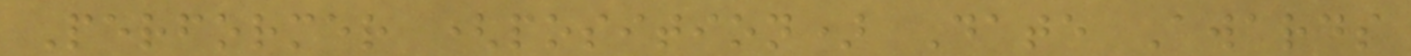Performer (position) Date Awards
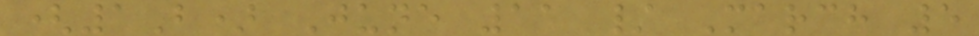(1B) June 11 / March 5
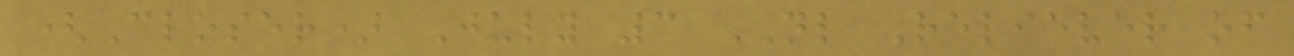(Closer) July 3 NL Reliever of
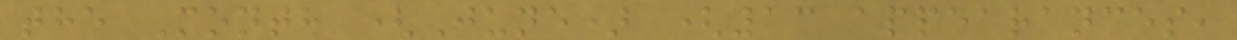the Month (June) (13 appearances,
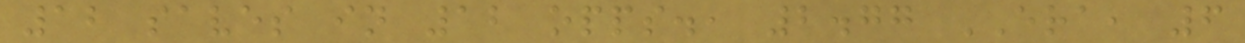12 saves in 12 opps., 2.77 ERA, 6
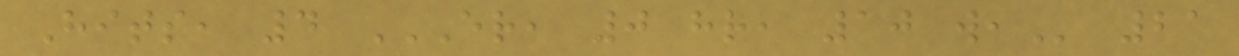Hits, 4 ER, 0 HR, 10 W, 21
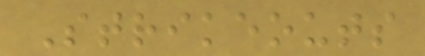Strikeouts
